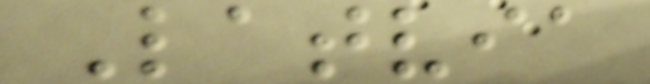Latvia
